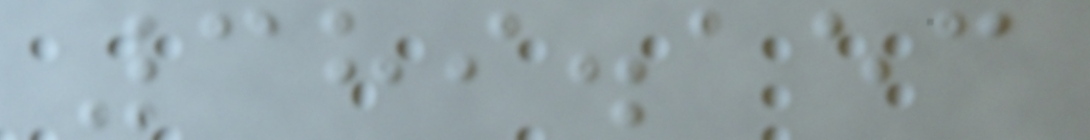389.153
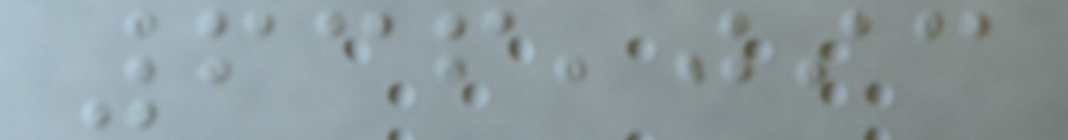636,093
